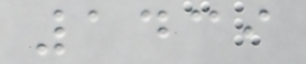1439
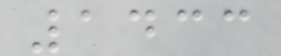1433
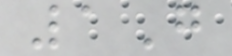1G
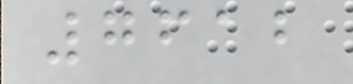7612
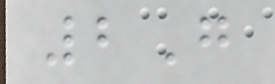2G
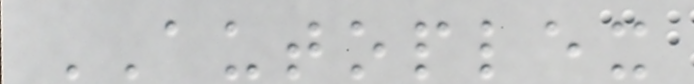AUTOPLEX
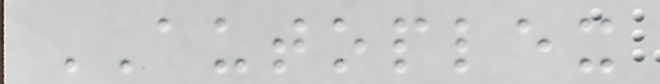AUTOPLEX
